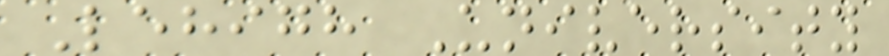Lehigh University
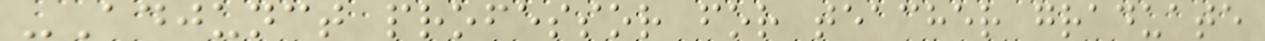-Adjunct professor for teacher graduate
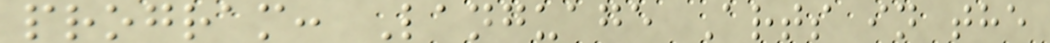program: Language Arts in the
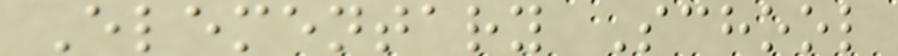Elementary School
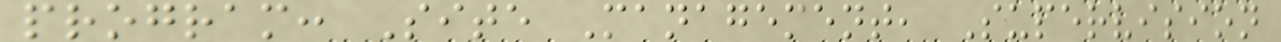program: Site Management, Supervision
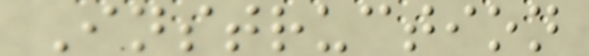Instruction
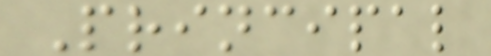Principal
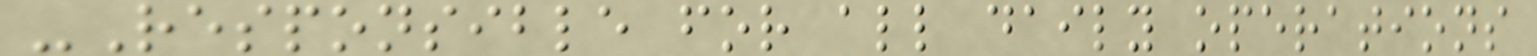-Responsible for all daily operations
